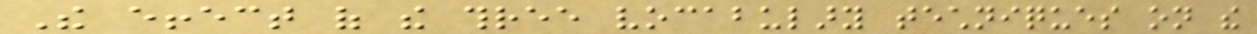The effect of the three vocabulary techniques on the
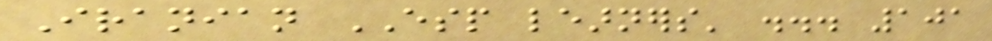Iranian ESP learners' ... 101
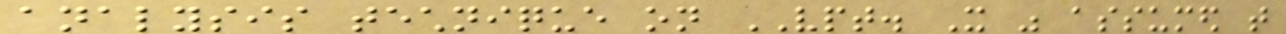analysis technique on VPT. It was assumed that
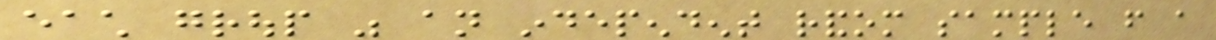each group was an independent random sample from a
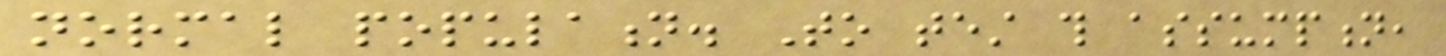normal population. To test this assumption,
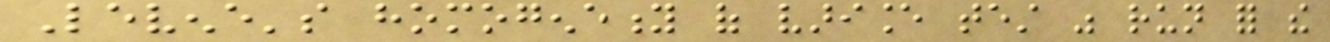Levene's homogeneity of variance test was run for the
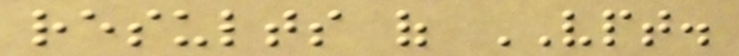results of VPT.
